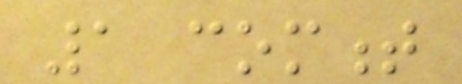1 comment
